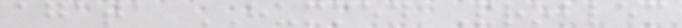agata HUMMED Problem
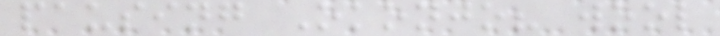pausing Okonjo? wool
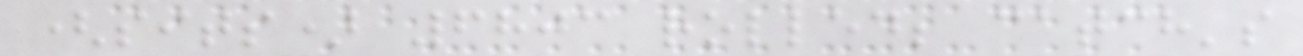(sits) 6803 rolled; catch's
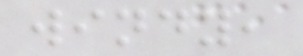windy,
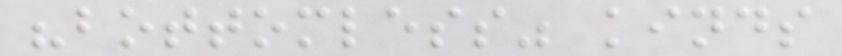"bottomless" kinds
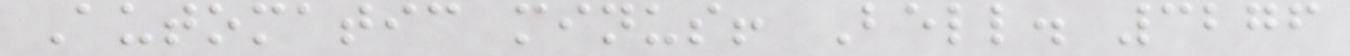Automatic minus! Bell. 3276
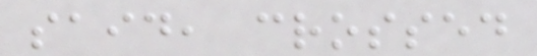said, crossed
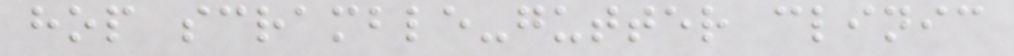hop scramble-gutter clinic
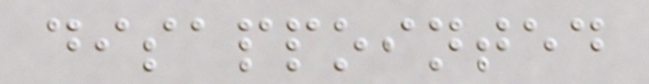disappointed
